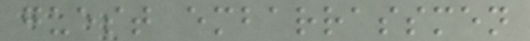guest embarrassmen
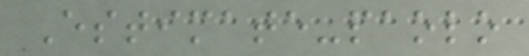Estimate-paolo
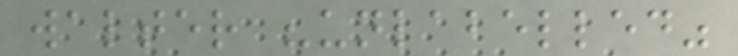walter "unlabelled"
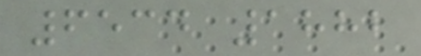6534 1882
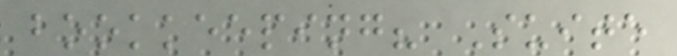bookkeeping? Suite
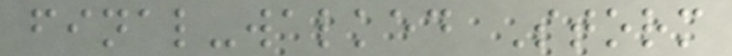final-walked Storm
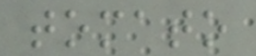tomato
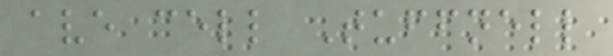ave cell Tuffnell
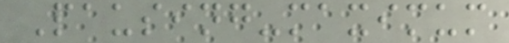Pausing-maximum
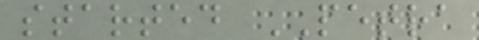started PETRA
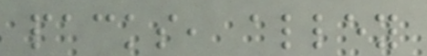packs, alley
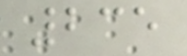235
